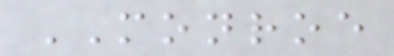MONROE
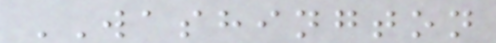WASHINGTON
